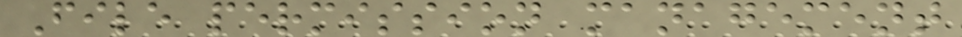File permission management
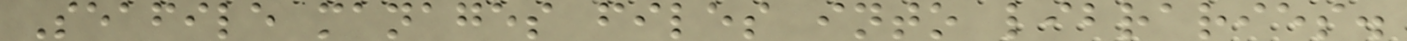Seafile manages files into libraries.
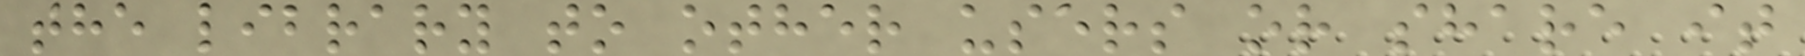the library to other users or share it
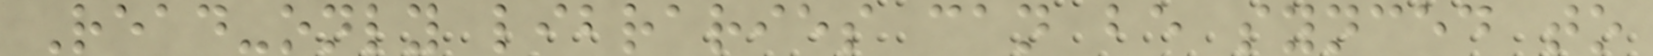Read-only libraries can be synced to
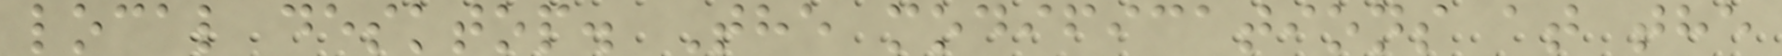local desktop. The modifications at the
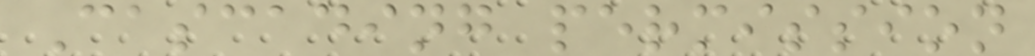Cascading permission
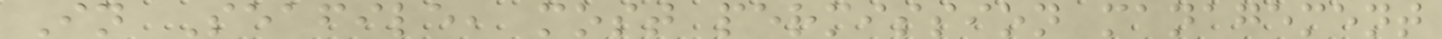In Seafile, most permission management
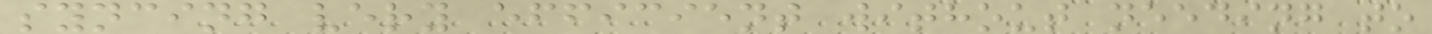syncing very efficient without needing to
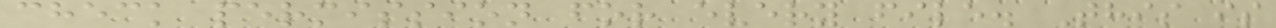check permission for every file. This is
